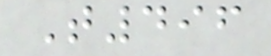T496
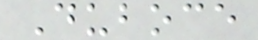Duboce
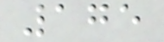175
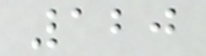120
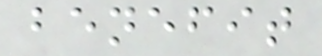benefit
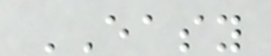EASY
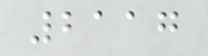2117
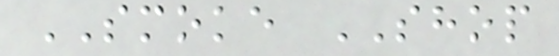SMOKE SHOP
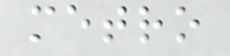metro
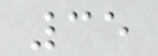35
